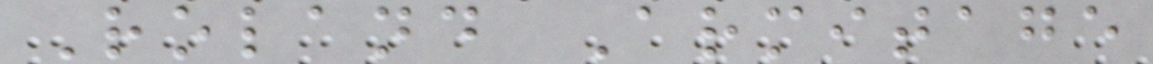Roland Armitage
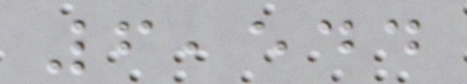6,544
